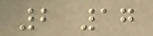2 17
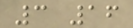3 16
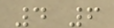4 6
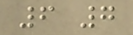6 7
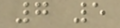7 5
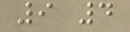9 4
